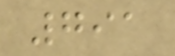791
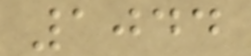1044
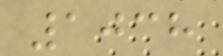1038
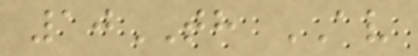10TH AV
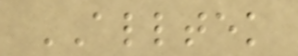ALLTEK
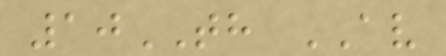10TH AV
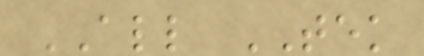ALL TEK
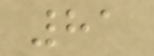81
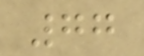77
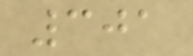301
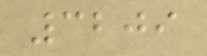3209
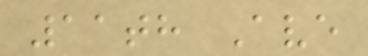11th Ave
